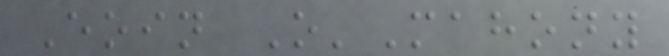Eoin O'Mahony
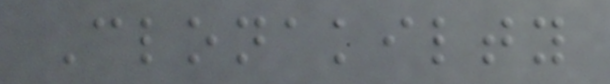Clonakilty
